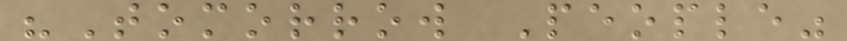"Tomorrow People"
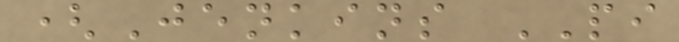(Jenkins PI
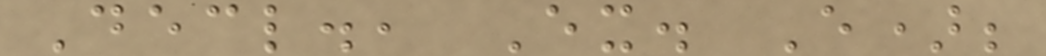Decl., Ex. E);
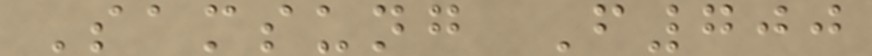Samsung F700
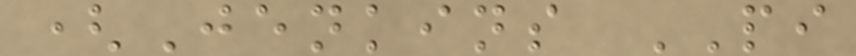(Jenkins PI
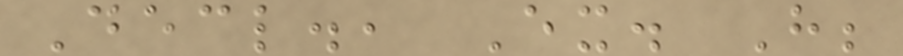Decl., Ex. H;
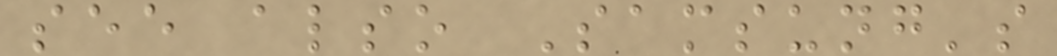see also Samsung's
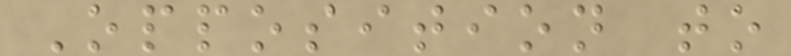Opposition to
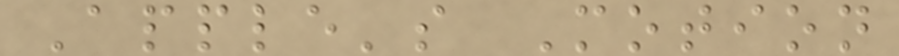Apple's Motion
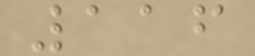116
